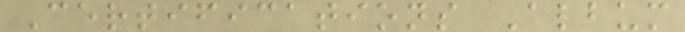Certifications Album
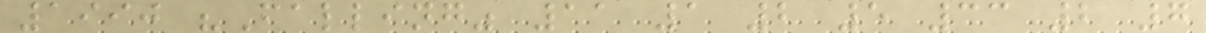1990 "Falling" 11 1 2 5 33 2 7
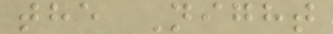the Night
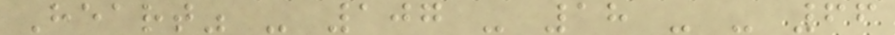Heart" - 107 - 18 - - 66
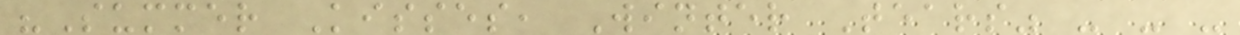"Summer Kisses, Winter Tears" - - -
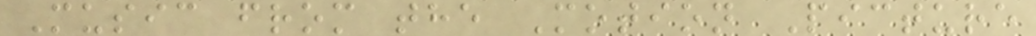Music from the Motion Picture
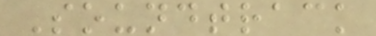Soundtrack
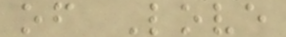of Love
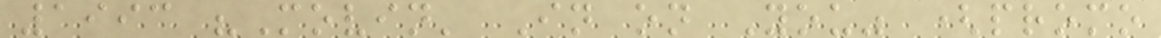1993 "Movin' In on You" (promo
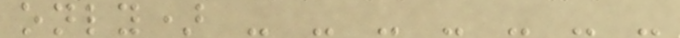only) - - - - - - -
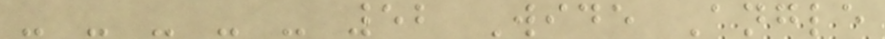- - - - - 52 Wide Angle
